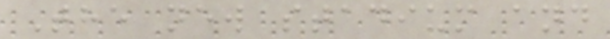The new stadium and
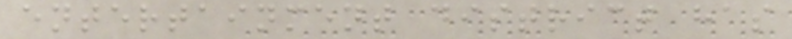entertainment district has
